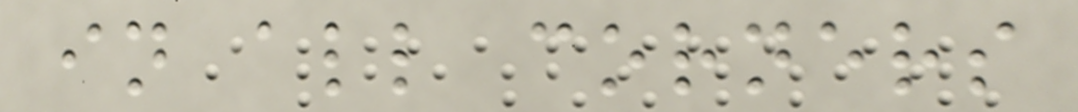in all corners
